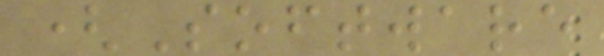(Software
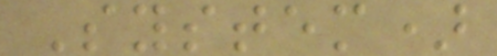System)
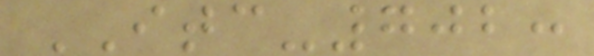ITC-702:
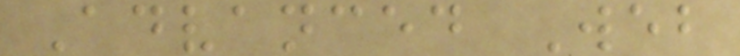Advanced Web
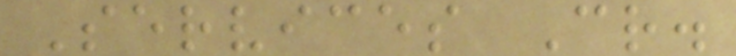Services Cr.
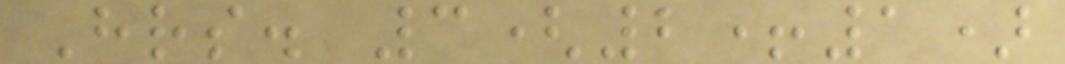Hrs. 3(2+1)
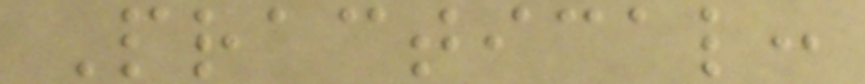Practical:
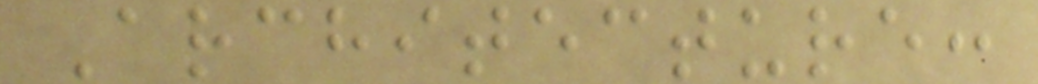Architecture:
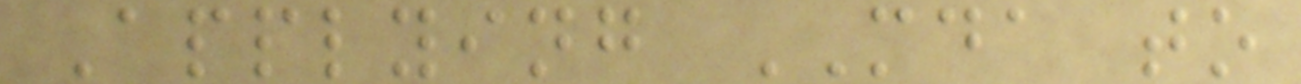Applying MDA to
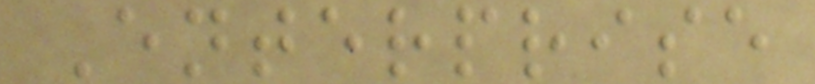Enterprise
